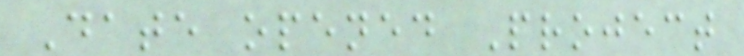Date opened Project
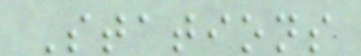Stations
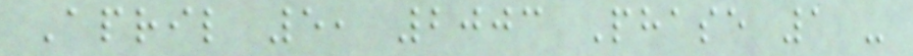April 5, 2003 Phase 1 -
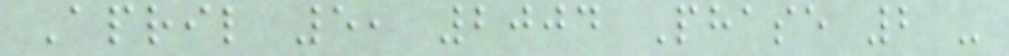April 5, 2004 Phase 2 -
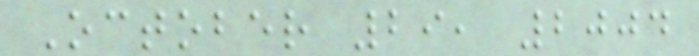October 29, 2004
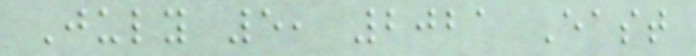July 5, 2021 East
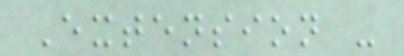Extension -
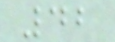42
